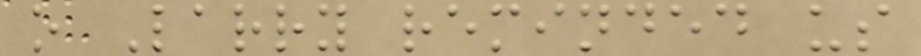o Larry reminded us
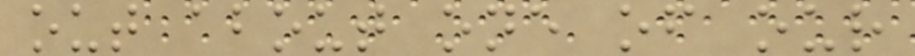out about one of our
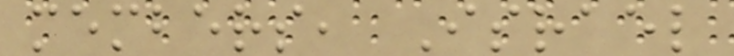members, Israel
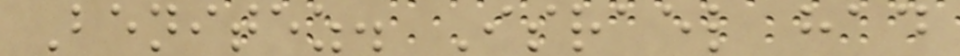Benitez. Israel had
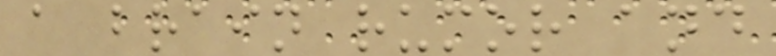a brain rumor and
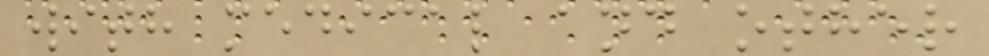with medical and other
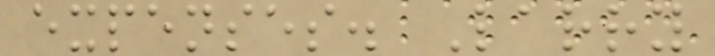expenses. Larry
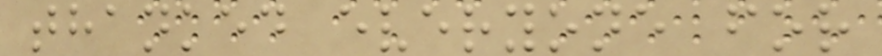thanked everyone for
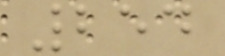254
